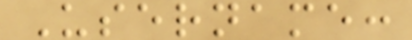Username:
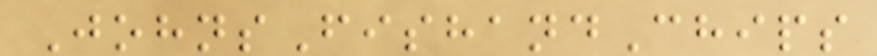JohnsFishandChips
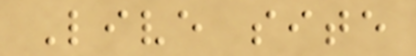Live site
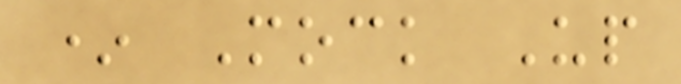* Mock Up
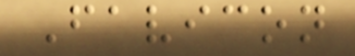Favicon
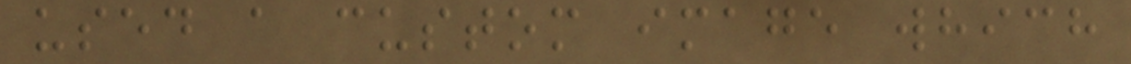used a custom image which
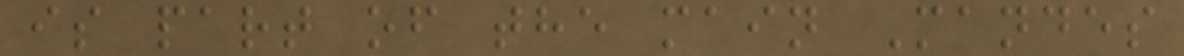is part of the main Mandes
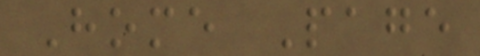Home Page
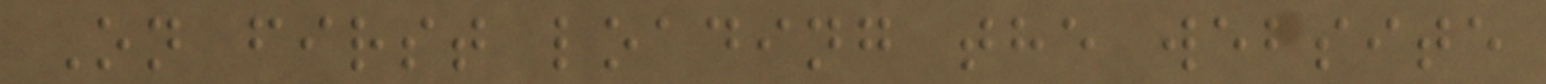On first loading the website
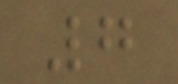7
